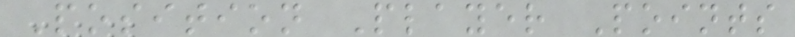Position Player Points
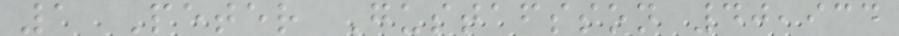1 Peter Gustafsson 40,934
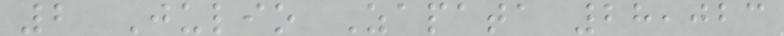2 Julio Zapata 28,023
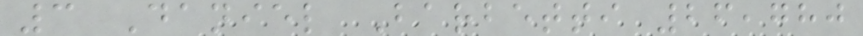3 Daniel Barbetti 26,780
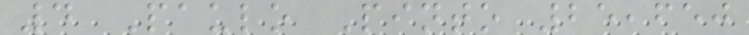4 Paulo Pinto 25,650
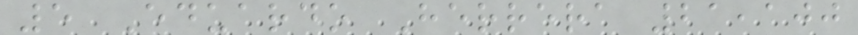5 Eduardo Herrera 21,100
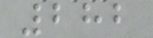282
